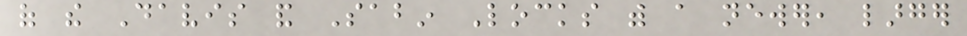of the Davis and Sabin Locks with a newer, larger
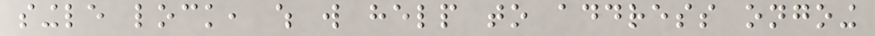single lock, which will help to address ongoing
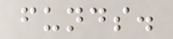funds.
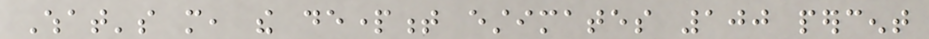What's more, the department estimates 100 percent
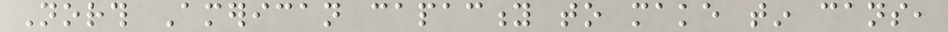North American capacity to make tin cans,
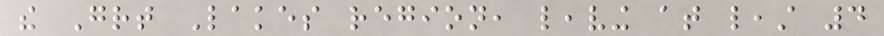the Great Lakes region, leaving at least 4
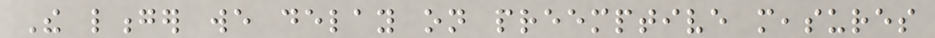The longer we delay on preemptive measures
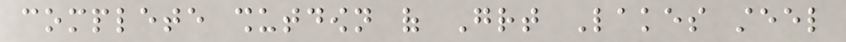complete shutdown of Great Lakes steel
